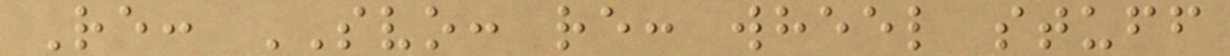Re: SVO: re: wheel stuff
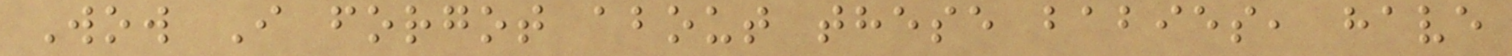Wow I forgot about these babies, have
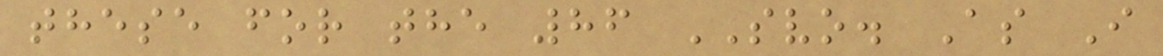these for the 86 SVO. As I
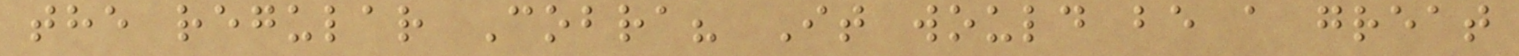the regular Cobra? It would be a great
